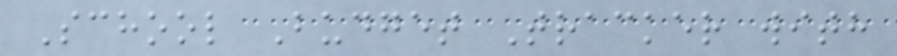School Budget Tracker with
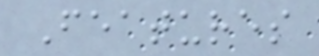Features
